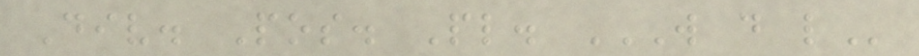Div. Pos. Pl. W D L
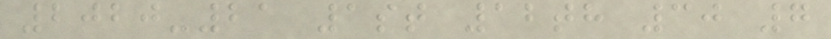2020-21 1st 12th 30 7
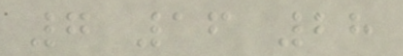7 16 28
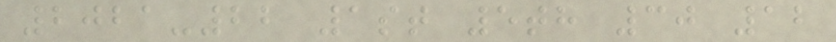2021-22 1st 5th 30 12
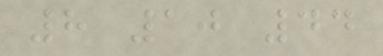8 10 44
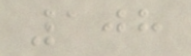108
